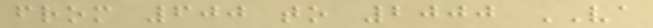from 600 to 2000 VA
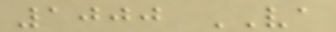1000 VA
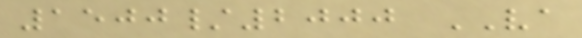1500/2000 VA
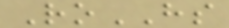RoHS
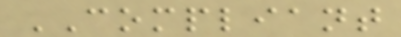COMPLIANT
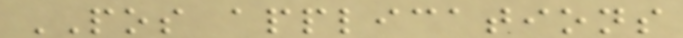POS applications
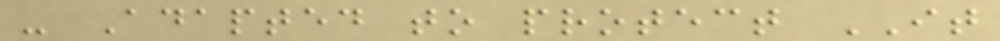- Adapted to protect IT
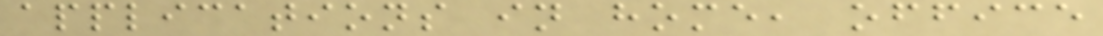applications in home, office
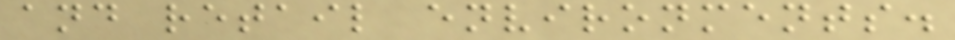and retail environments.
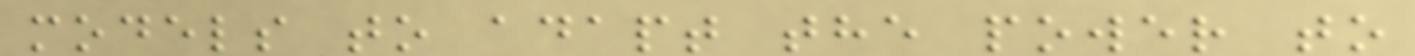models to adapt the power to
